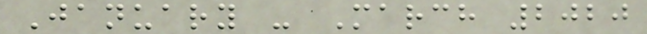January - March 2020
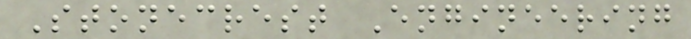Stonecrest Engineering
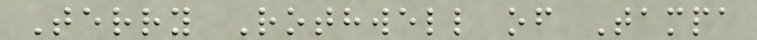Terry Rothwell of Tampa
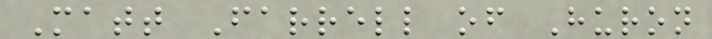Matt Farrell of Huron
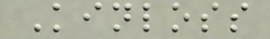Kinloss
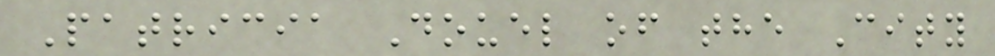Patricia Douel of the City
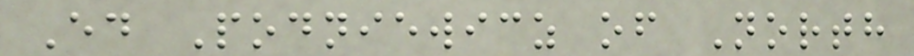Ed Podniewicz of North
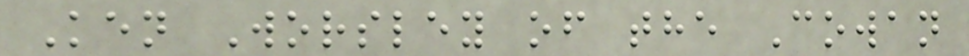Ken Worsley of the Cowan
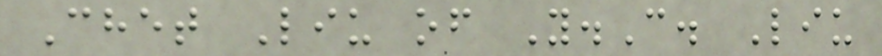Chet Liu of Y.C. Liu
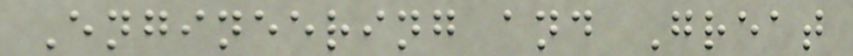Engineering and Great
